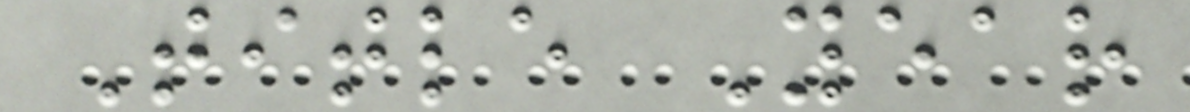Title Year
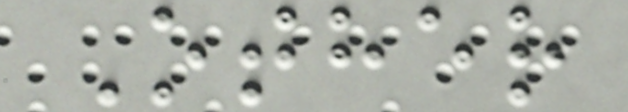Other
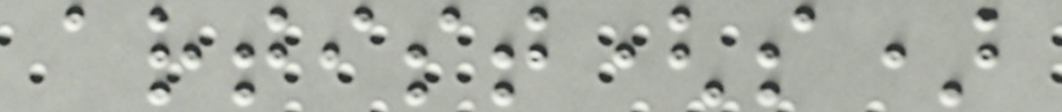artist(s)
